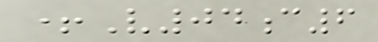+V04c6
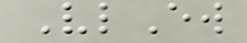VlEw
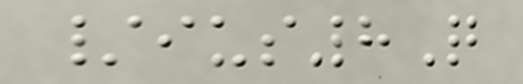/ius8Q
